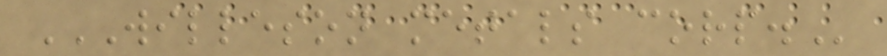WILLESON METALS CORP.
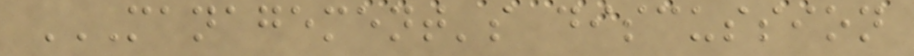MANAGEMENT'S DISCUSSION
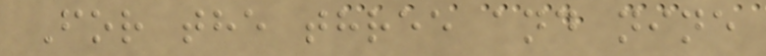For the three and nine
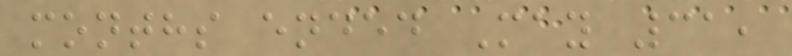months ended May 31,
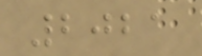2021
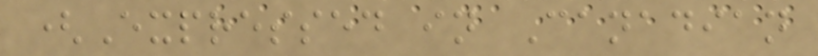(Expressed in Canadian
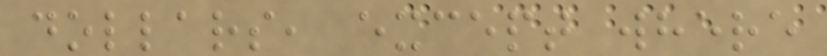dollars, except where
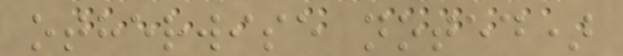otherwise noted)
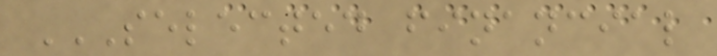SELECTED FINANCIAL
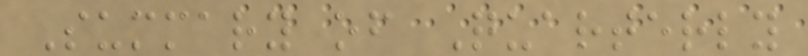Summary of Quarterly
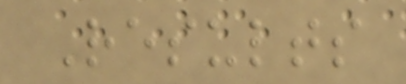Results
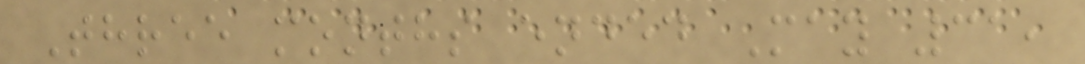Three months ended May 31,
